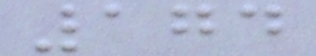174
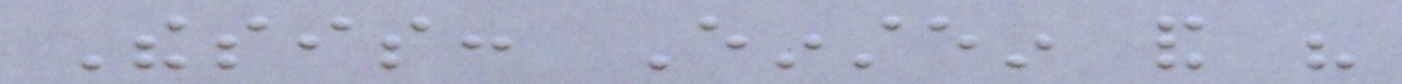Thesis: Einstein and his
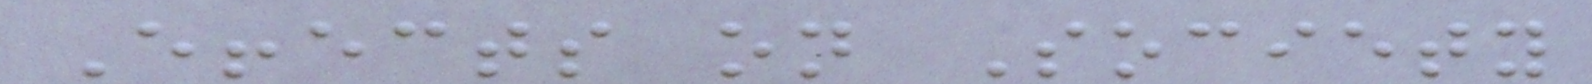Effects on Society
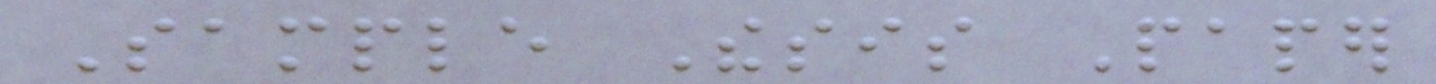Sample Thesis Paper
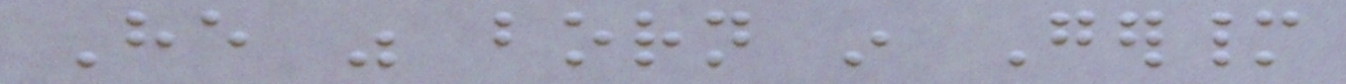He was born in Germany
